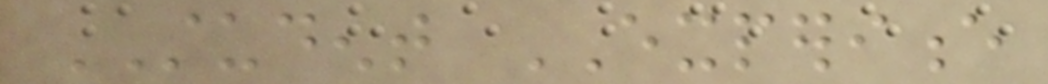STUDENT EXPERIENCE
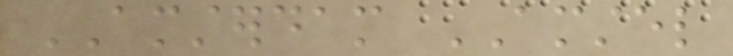AMSTERDAM AMSTEL
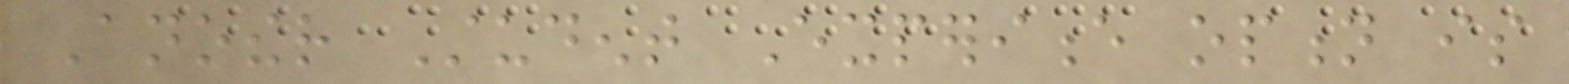Another Student Experience option is
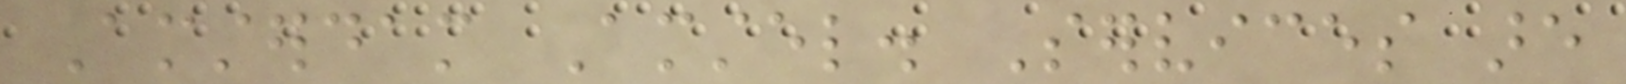Amsterdam Amstel. Services are
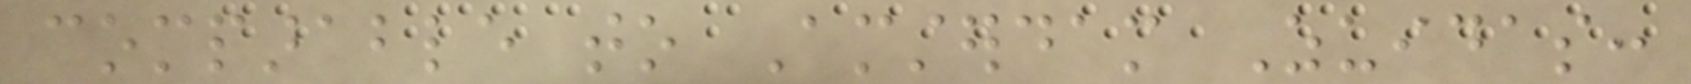comparable to Amsterdam Zuidas:
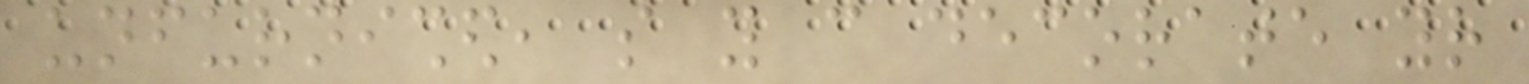unfurnished, so you can decorate your
